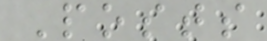Posts
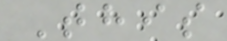This
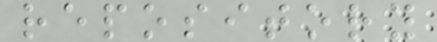repository
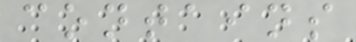contains
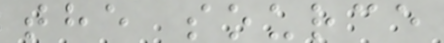the source
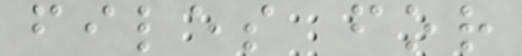files for
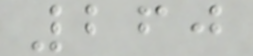260
